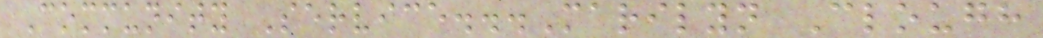Community Service...Marilyn Clough
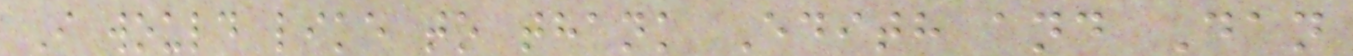I would like to thank Edith and Dan
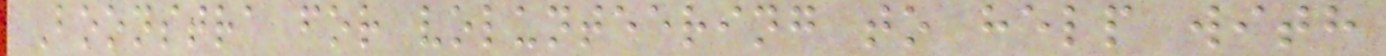Boonstra for volunteering to help with
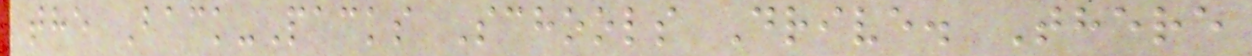the Back-Packs Schools Drive. There
